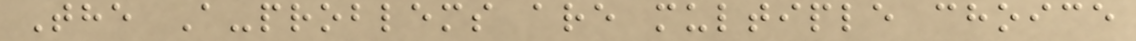The A-problems are multiple choice
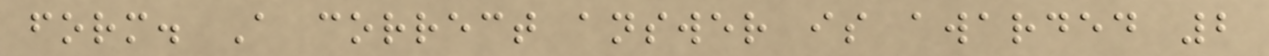form. A correct answer is awarded 2
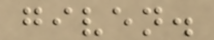given.
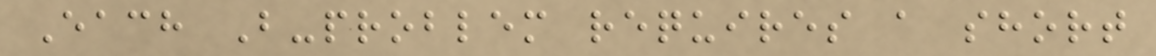Each B-problem requires a short
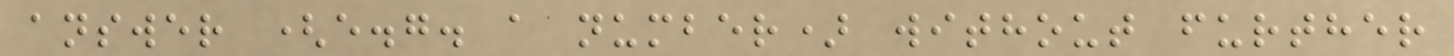answer (e.g. a number) without further
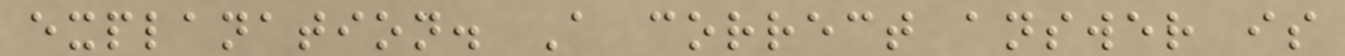explanation. A correct answer is
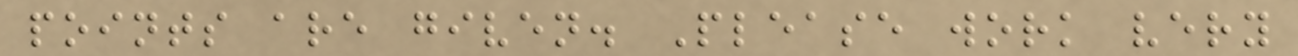points are given. Please work very
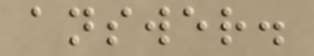answer.
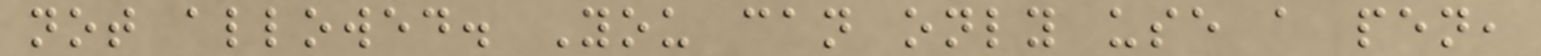not allowed. You can only use a pen,
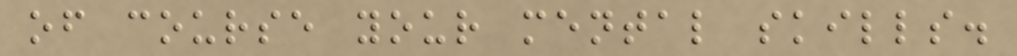of course your mental skills.
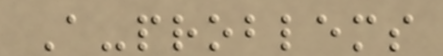A-problems
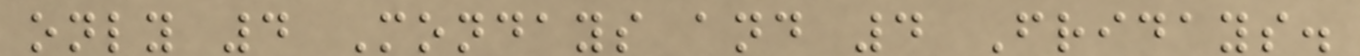only 4 Mondays and 4 Fridays.
